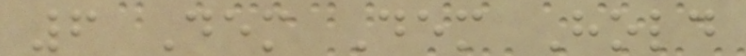6 Dem Dem Hold
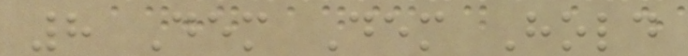8 Dem Dem Hold
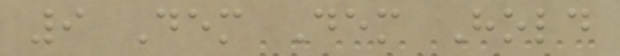9 Dem Dem Hold
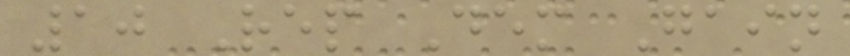10 Rep Dem Gain
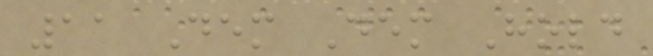11 Dem Dem Hold
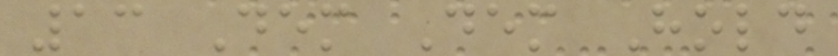13 Dem Dem Hold
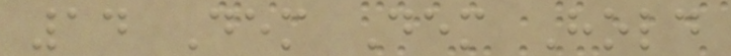14 Dem Dem Hold
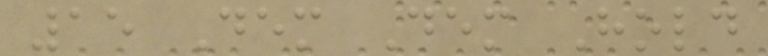15 Dem Dem Hold
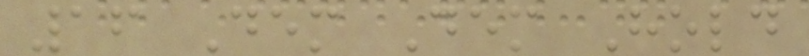16 Dem Dem Hold
